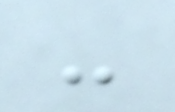-
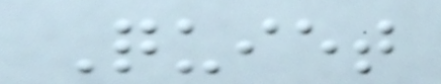Quiet
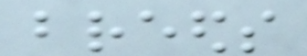breeds
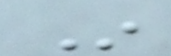In
